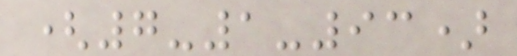(7-1-93)
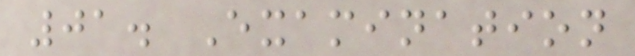01. Examination
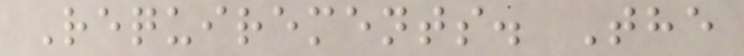Requirements. The
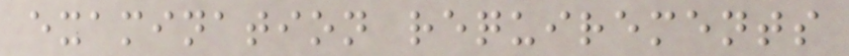examination requirements
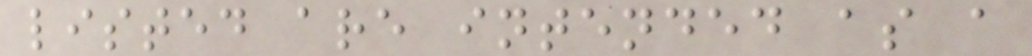listed are intended as a
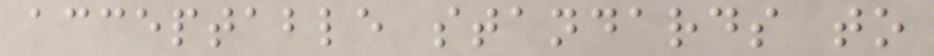acceptable standards to
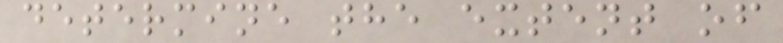determine the extent of
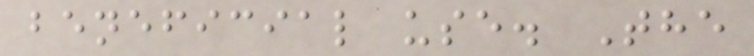beneficial use. The
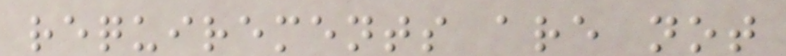requirements are not
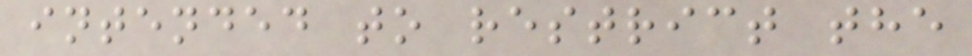intended to restrict the
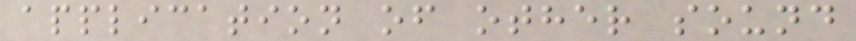application of other sound
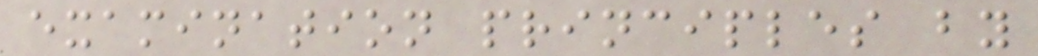examination principles by
